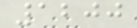1200
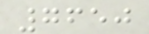7650
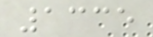1335
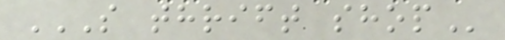S THRIFT SHOP
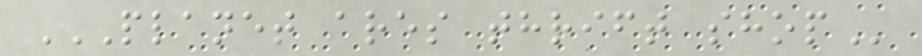PLANET ARES THRIFT SHOP
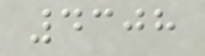4308
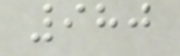980
